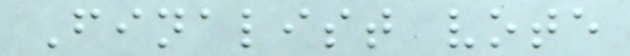Finalist vote
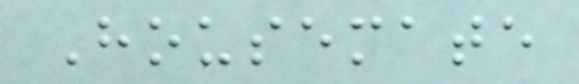Housemate
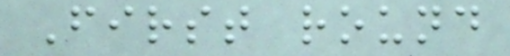First round
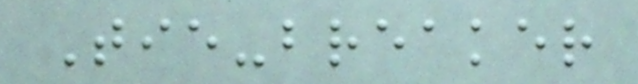Tie-breaker
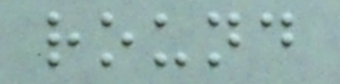round
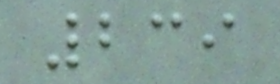239
